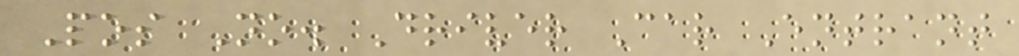Pos No. Driver Car Entrant
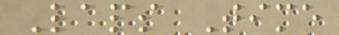Laps Time
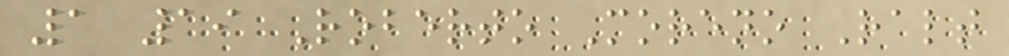1 19 Roberto Moreno Ralt
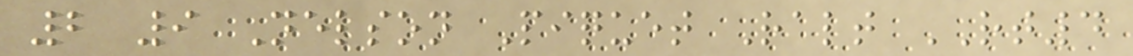2 9 Nelson Piquet Ralt RT4
